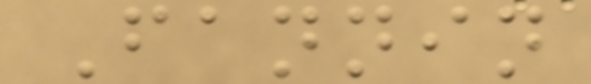Fannin
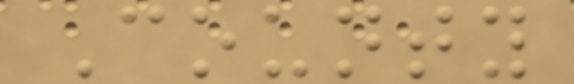County
